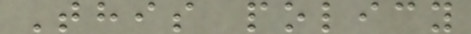This policy
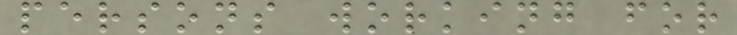persons working for
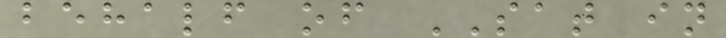behalf of SAT in
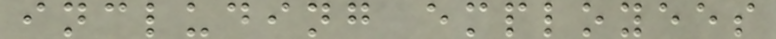including employees
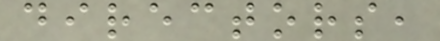directors,
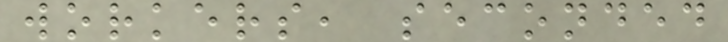workers, seconded
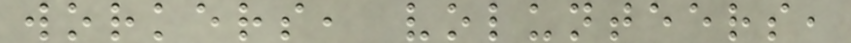workers, volunteers,
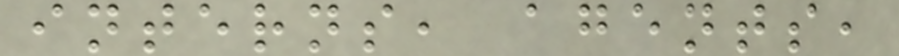interns, agents,
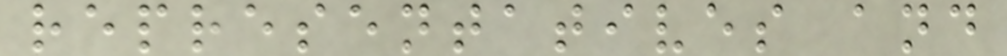representatives and
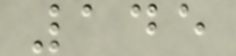145
